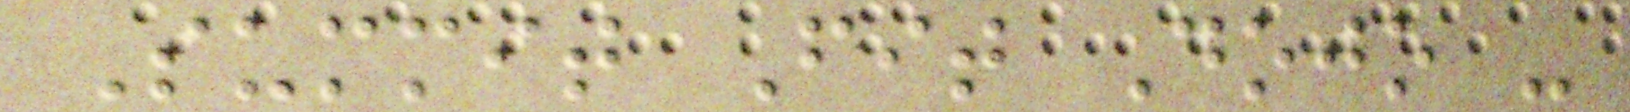Summit Fit Dojo -
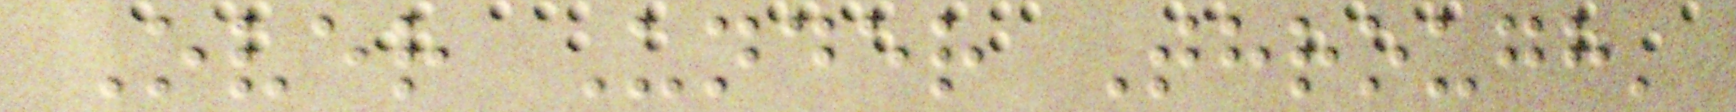Over Under Through'
